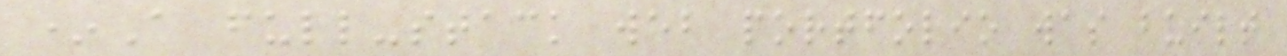*A full-stack web portfolio was built
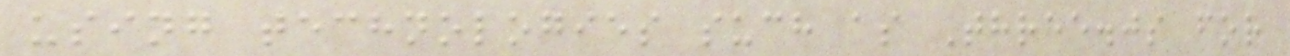using technologies such as Three.js for
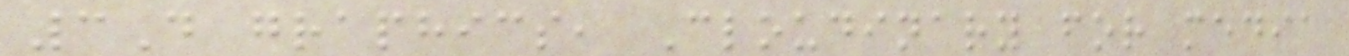3D graphics, Cloudinary for media
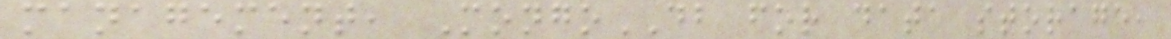management, MongoDB for data storage,
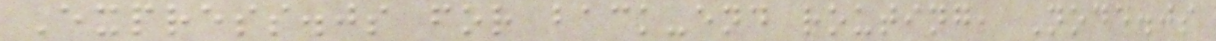Express.js for back-end routing, Node.js
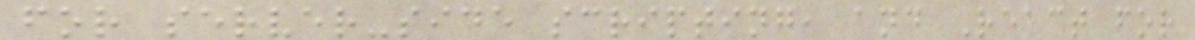for server-side scripting, and React for
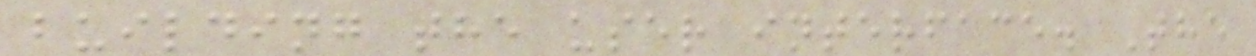building the user interface. The
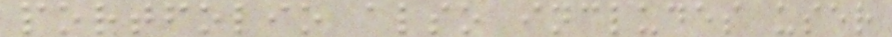portfolio also includes user
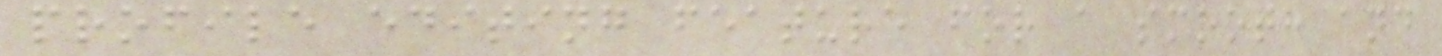profile editing feature for a smooth and
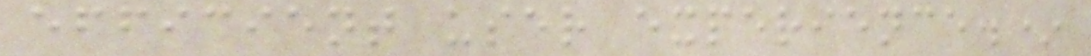efficient user experience.*
